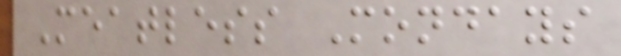Meatless Mondays
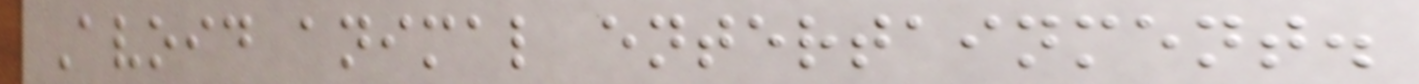Avoid animal entertainment.
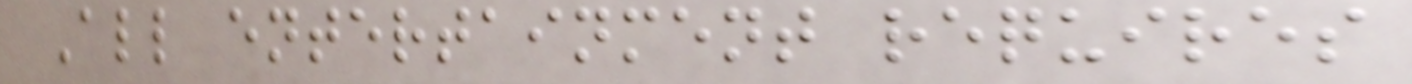All entertainment requires
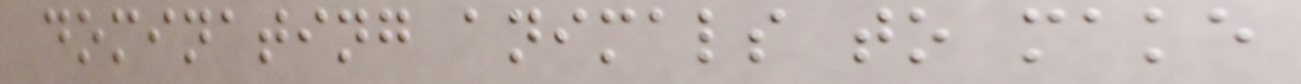dominating animals to make
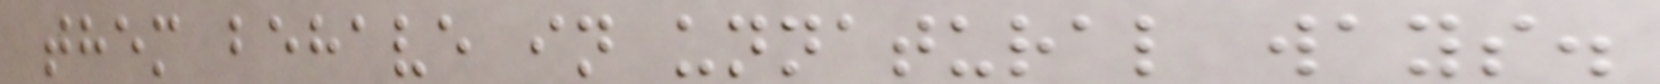them behave in unnatural ways.
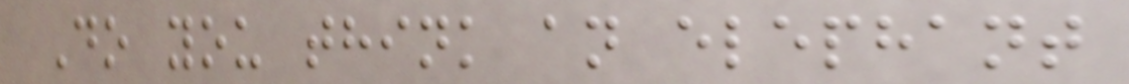Do you think an elephant
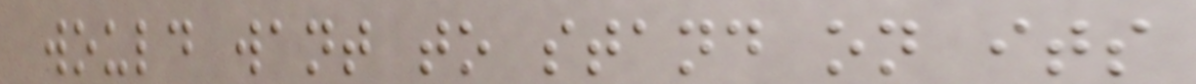would want to stand on its
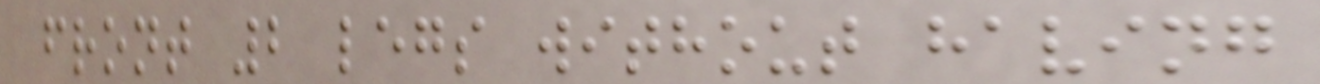front 2 legs without having
